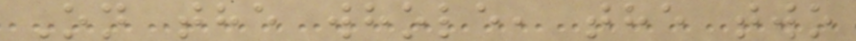On the whole, the two
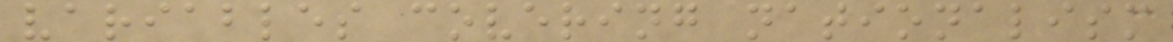variables covering nationalism
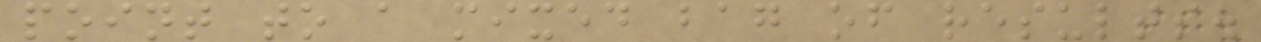point to a mixed bag of results.
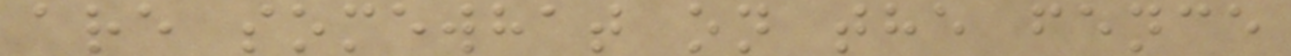are somewhat on the fence
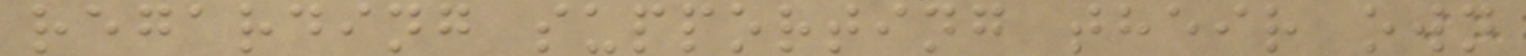regarding supporting their own
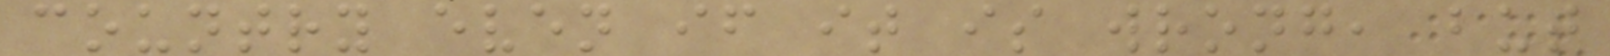country even if it is wrong, but
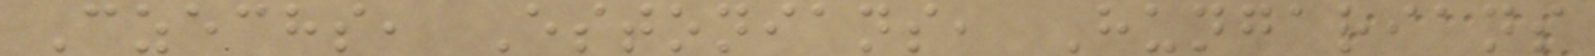Czechs, Estonians, Hungarians
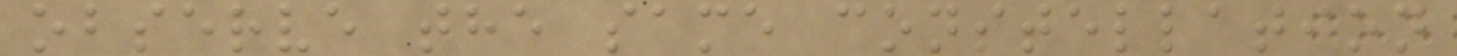observe the same constellation
